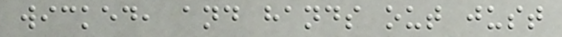wicked, and hands out just
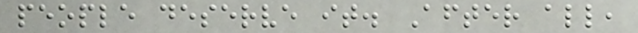people deserve it. After all,
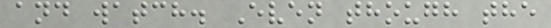and watch. Even though the
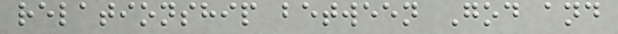relationship between God and
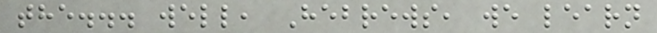the... well, Hebrews, we learn
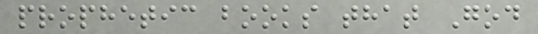prophetic books that God
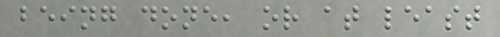being done, or at least
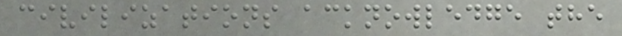civilizations acknowledge the
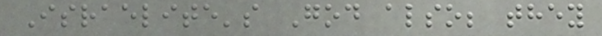Israelite's God also; they
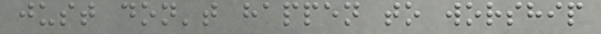just don't happen to worship
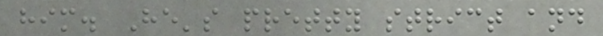him. He's pretty strict and
